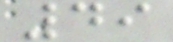49
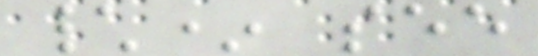\* see
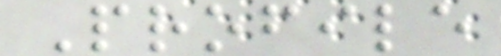Profile
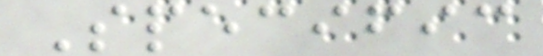Specific
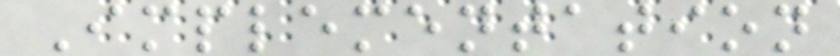Implementation
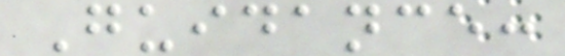Guidance:
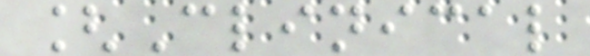[Clinical
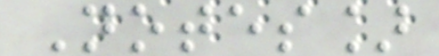Notes]
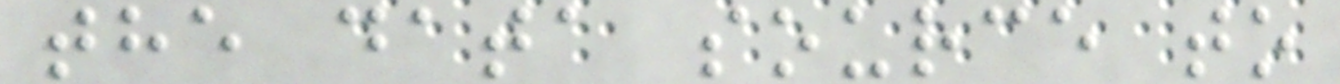the data source to
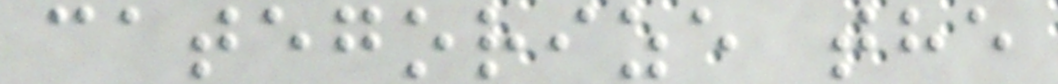categorize the
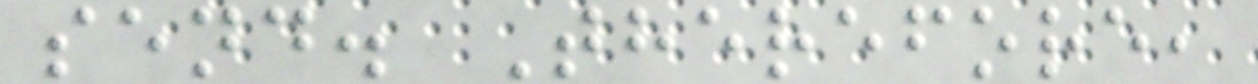send. Therefore,
